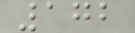172
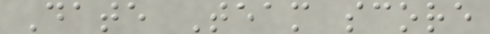Date Team score
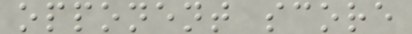opponent score
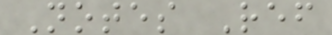Notes Ref
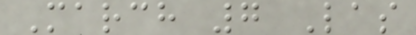March 7 Las
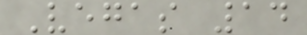Vegas 14
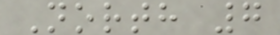North 7
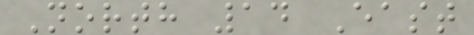North 14 East
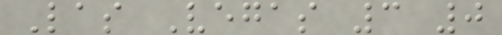Las Vegas 3 0
